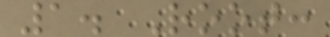1. Root:
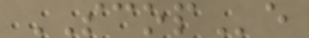SCOPe
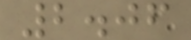2.06
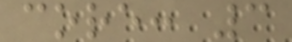core: 3
